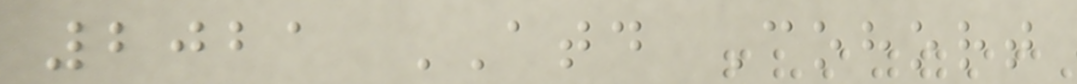2021 ATD Cohort
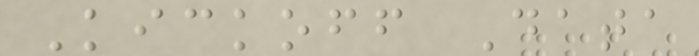Kickoff Data
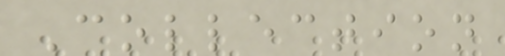Collection
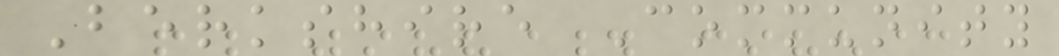Berkshire Community
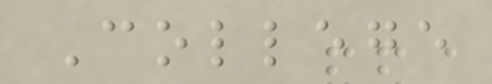College
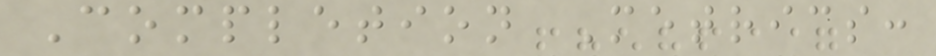Completion Metrics:
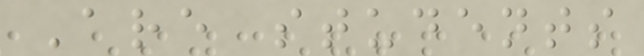Are students
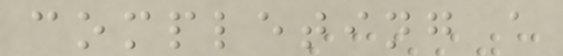completing a
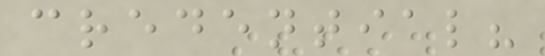credential?
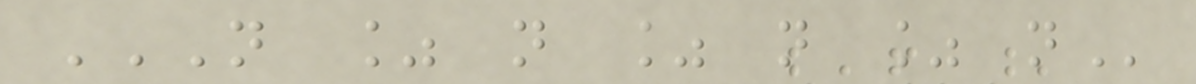N % N % N % N
